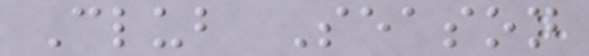Club Season
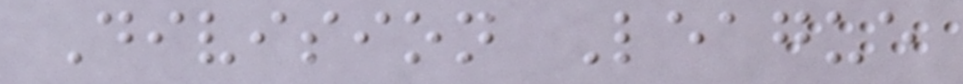Division League
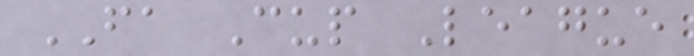FA Cup League
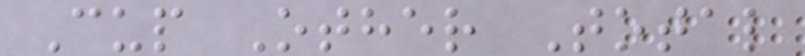Cup Other Total
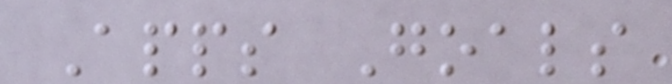Apps Goals
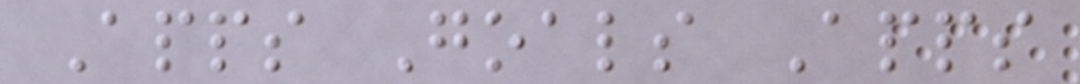Apps Goals Apps
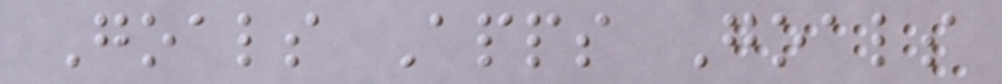Goals Apps Goals
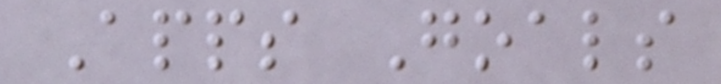Apps Goals
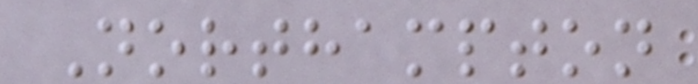Northampton
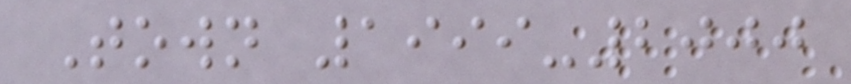Town 1999-2000
